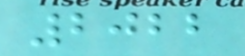2022
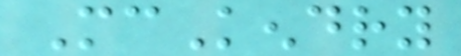McKendry
